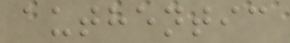authentic
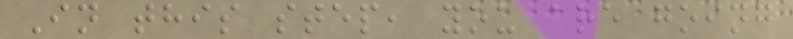In this step, you are going
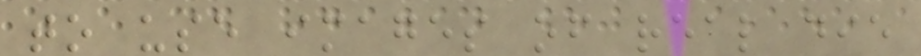to use images of real die
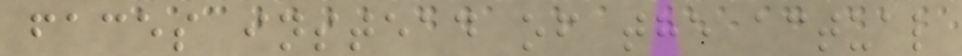faces instead of the actual
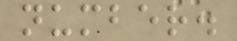number.
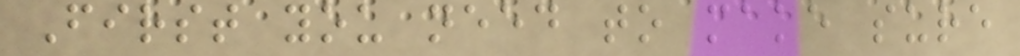First you need to make sure
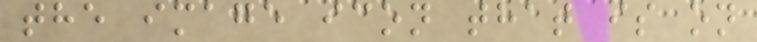the image icon that is on
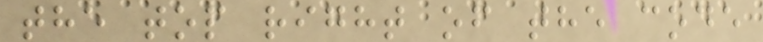the top right of the code
